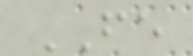FE
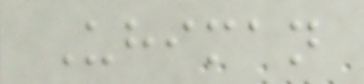Uhiman
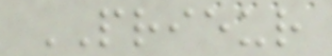PRIEUR
